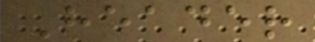Header
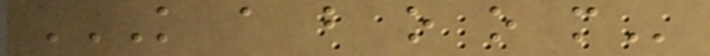K A B O O M
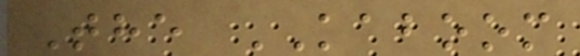The KABOOM
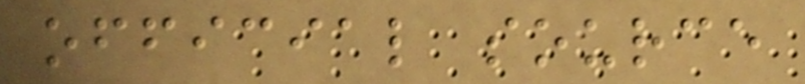official source
